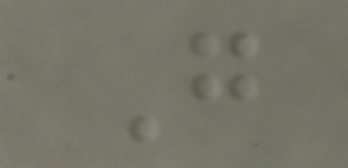G
